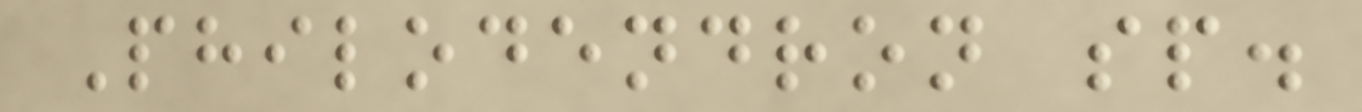Philodendron sp.
